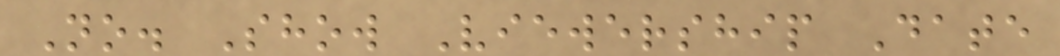No. Show Viewership Date
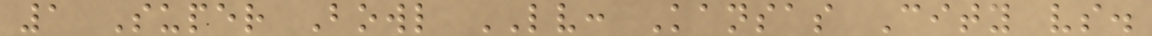1 Super Bowl LV: Kansas City vs.
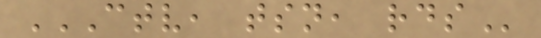CTV, TSN, RDS
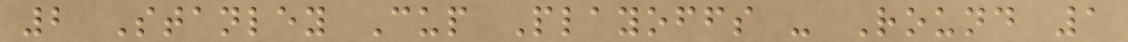2 Stanley Cup Playoffs - Round 1
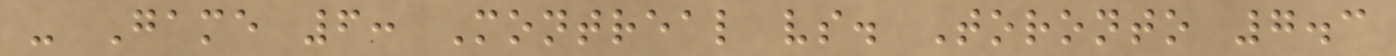- Game 6: Montreal vs. Toronto 7.3
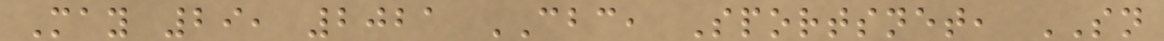May 29, 2021 CBC, Sportsnet, SN
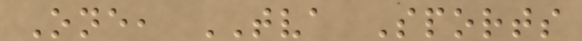One, TVA Sports
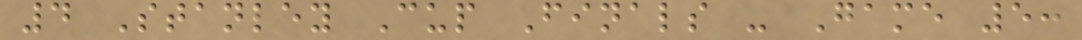4 Stanley Cup Finals - Game 5:
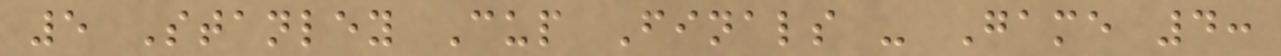5 Stanley Cup Finals - Game 4:
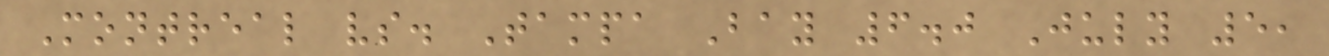Montreal vs. Tampa Bay 6.0 July 5,
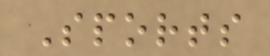Sports
